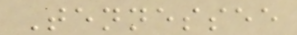Tennessee
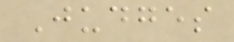Judges
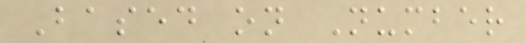Based on Number
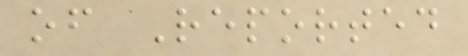of Reported
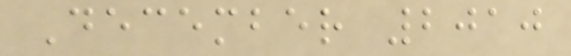December 2010
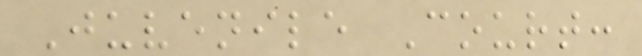Juvenile Court:
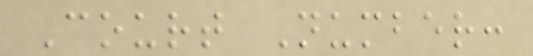Court Number:
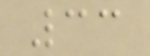33
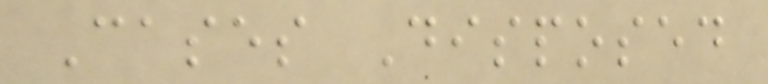Cases Disposed
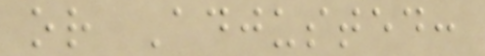or Adjusted:
